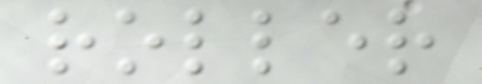roller
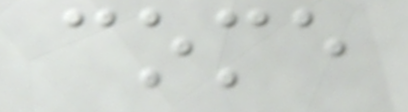come
